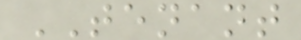TENANT
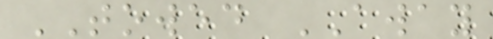TOWED AWAY
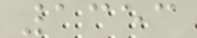1353
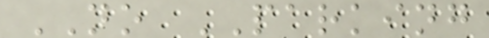NO PARKING
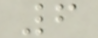6
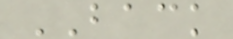BACK
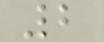2
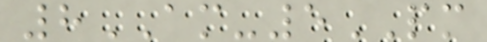8AM-5PM
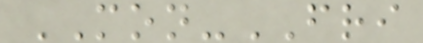MON-FRI
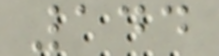144
